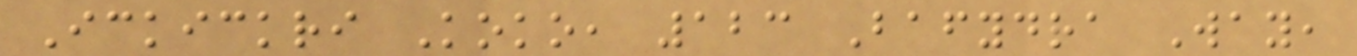Ickickri Koko, 123 Bafydra Way,
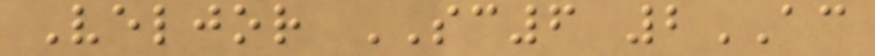Veljor SC6 2AC
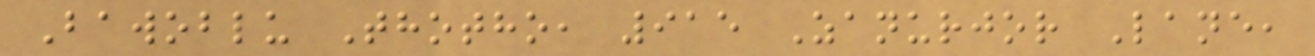Bawoblu Thotho, 915 Zanurjor Lane,
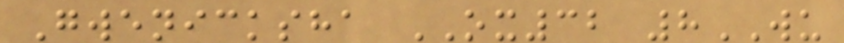Gwenicksha OX32 8WU
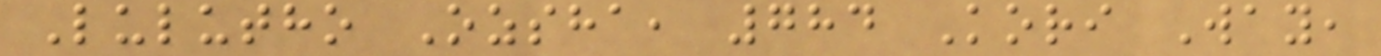Lulutho Ozsha, 784 Kori Way,
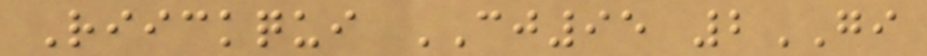Riickqui CJ95 2GI
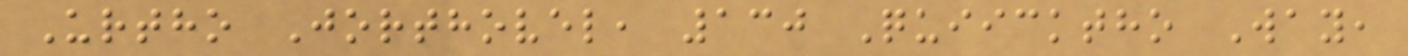Urtho Jorthovel, 130 Quiicktho Way,
